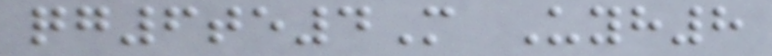qg6te4M Uyh8
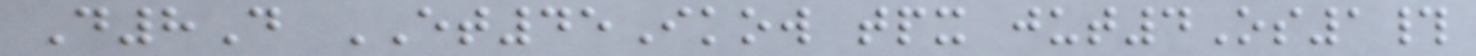D8D ET45Ikow tpx jut4Os1#
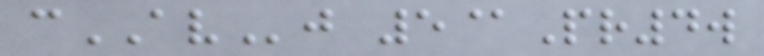cAVj 5@Pr4w
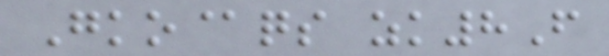Gko@qs zk8F
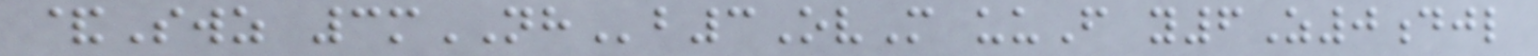&Swz 3mNHb3OvM uuF y6Z0djl
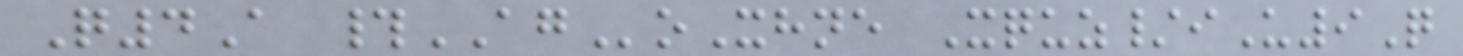Q4A #AGoXhne Xquz/iU9Q
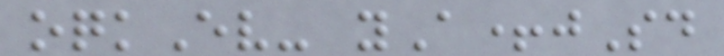oqkEv- yA+jSd
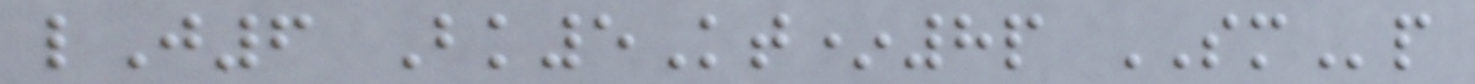lJ6 Bk5Kt*8p SMp
